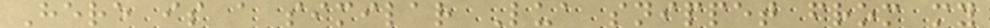Here is a similar Lua snippet from my
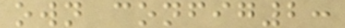own config2:
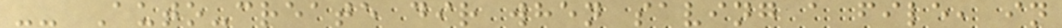-- Auto-create dir when saving a file, in
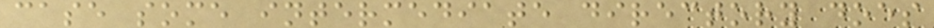case some intermediate directory does
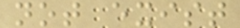not exist
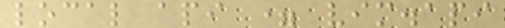local api = vim.api
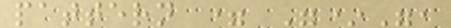pattern = "*",
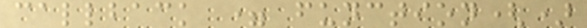callback = function()
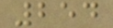254
